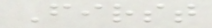First
